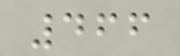466
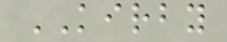KIRBY
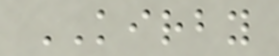KIRBY
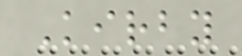Kirby
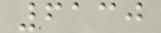6130
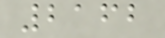2162
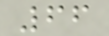66
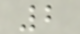2
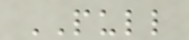PULL
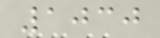1030
